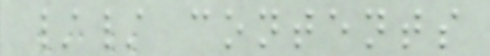// contents
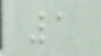1
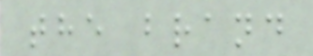the brand
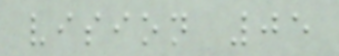vision 05
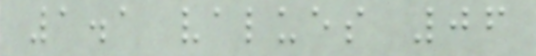1.1 values 06
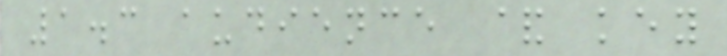1.3 audience & key
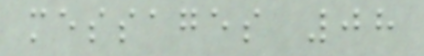messages 08
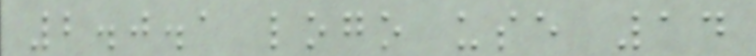2.0.1 logo use 14
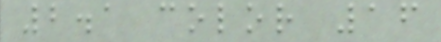2.1 color 16
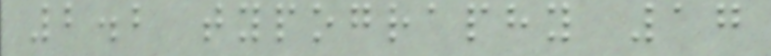2.2 typography 17
